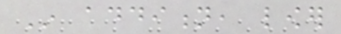In addition, lower
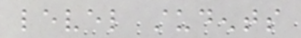level students
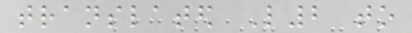translated L2 to
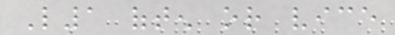L1 often or vice
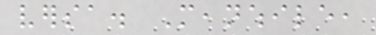versa. Meanwhile,
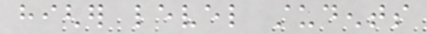higher level students
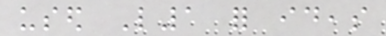used L1 for ideas
